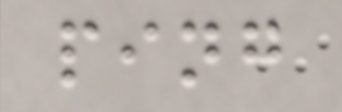ping
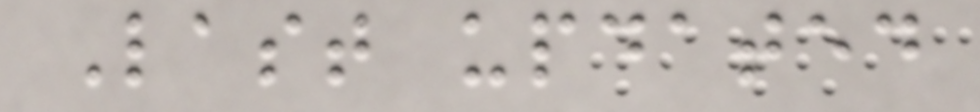Last updated
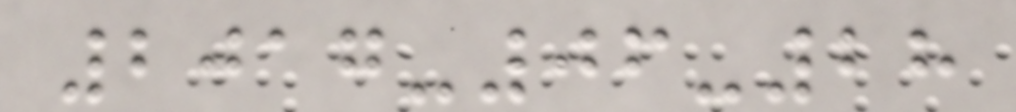2017-06-28
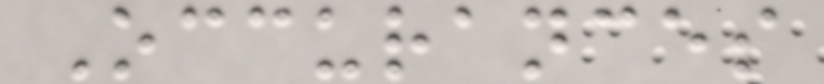Occurances
